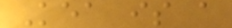Kea is a
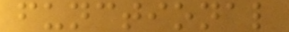functional
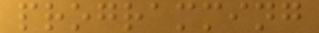programming
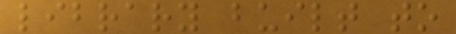library built to
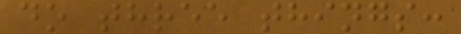do three things:
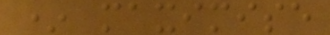* maximise
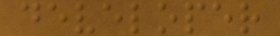developer
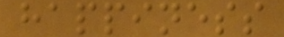happiness
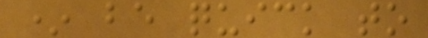* be quick to
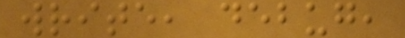write, debug,
